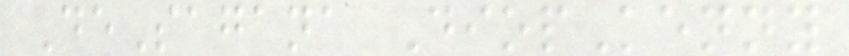DeSagana DiopKenny
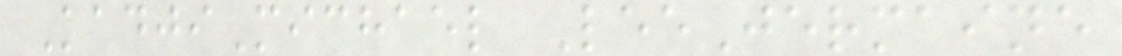KadjiMichael LeeJermaine
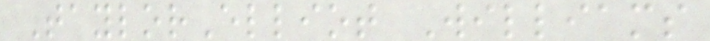TaylorElliot Williams
